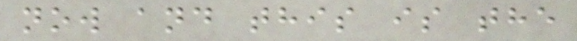now and this is the
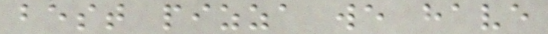best pizza we have
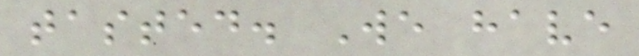tasted. We have
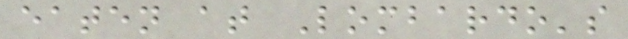eaten at Lombardo's
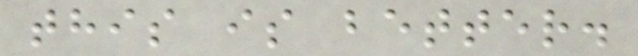this is better.
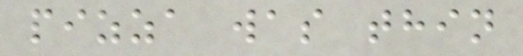pizza was thin
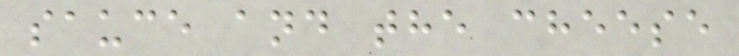sauce and the cheese
